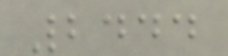2444
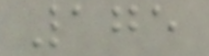175
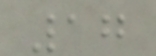17
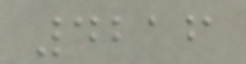4216
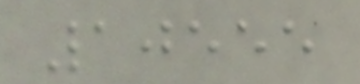10555
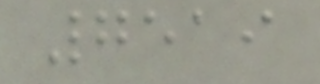7519
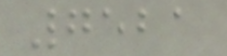7521
